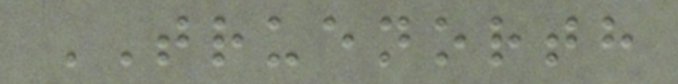TRUENORTH
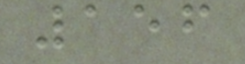156
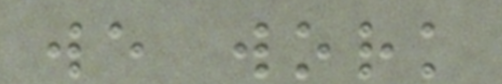we work
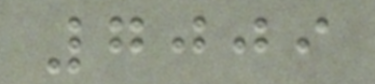7009
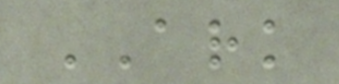ARK
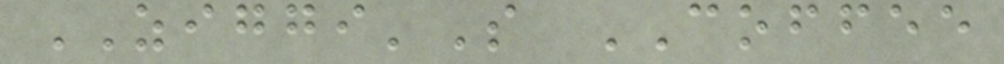ZIGGI'S COFFEE
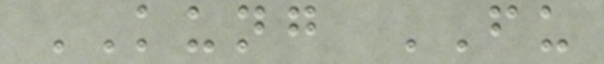KUNG FU
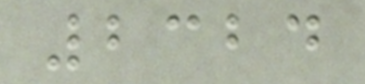2324
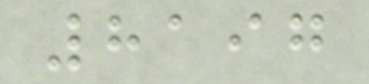8197
